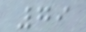79
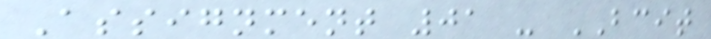Assignment 01 - BCIT
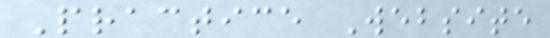Practice Website
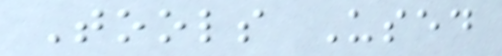Tools Used
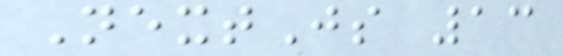NextJs 13
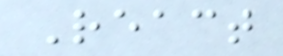React
